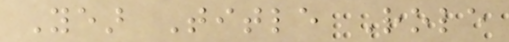Year Title Role
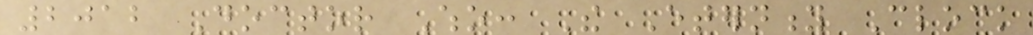2012 Doctor Who: The Eternity Clock
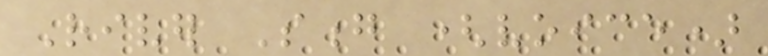River Song (voice)
